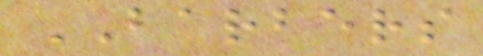BARBERS
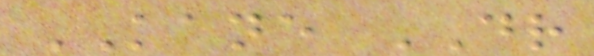KANE DR
